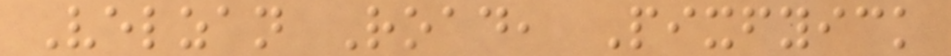Velzan Road, Pixfyick
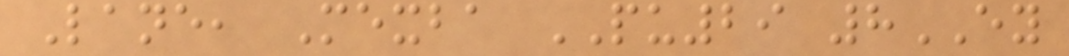Lane, Mexba PU29 8EY
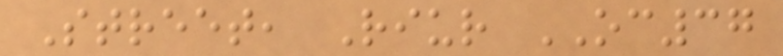Street, Riur OC37
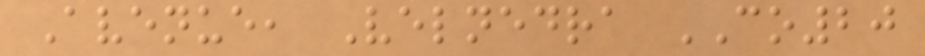Avenue, Velnedra CO20
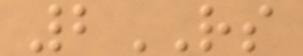2RS
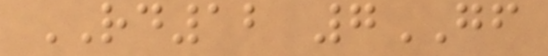RD12 7GF
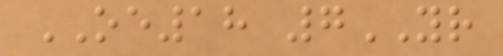OE18 7YR
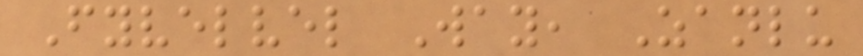Fyvelvel Way, Zanlu
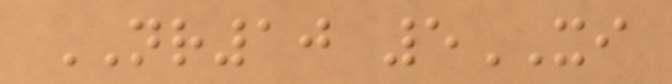NR10 5XI
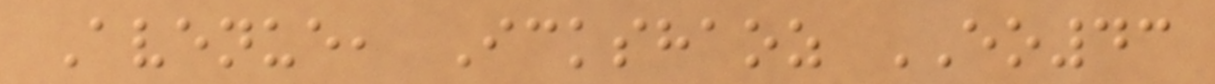Avenue, Ickshaoz EO43
